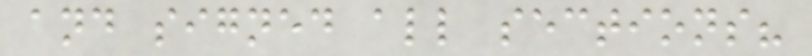and signed all sections?
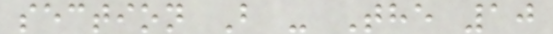section B - The 10
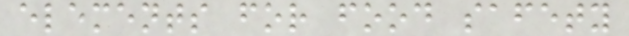elements for food safety
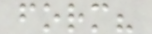form?
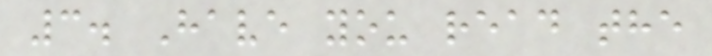3. Have you read the
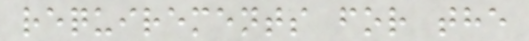requirements for the
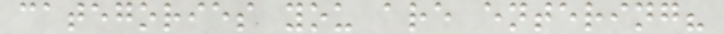categories you are entering?
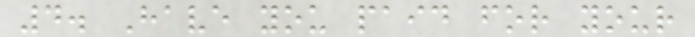4. Have you paid for your
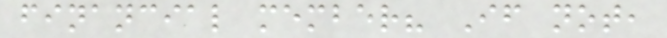financial member? If not,
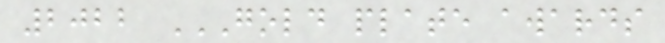2022 GOLD PLATE AWARDS
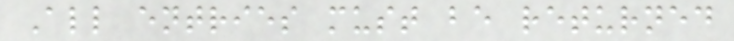All entries must be returned
